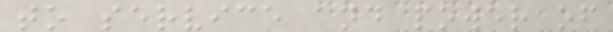to service and power of
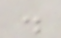.
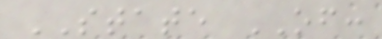STATE OF:
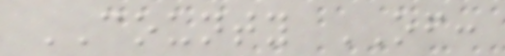COUNTY OF:
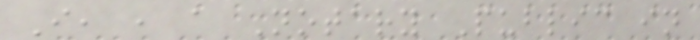I, , a Notary Public in
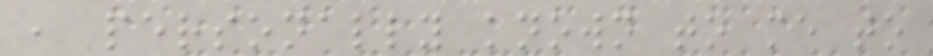, personally known to me to
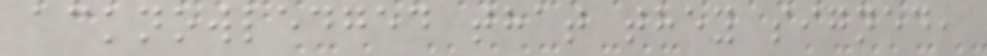acknowledged that they signed,
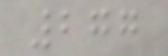277
